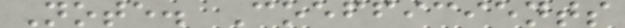Note. Coefficients
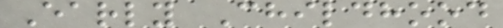Early Childhood
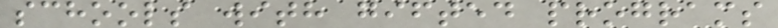schools with gifted programs
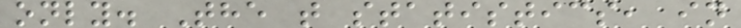only. The t statistics, in
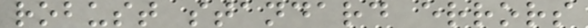robust standard errors
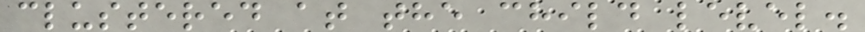clustered at the child level.
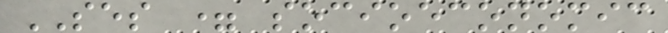SES = socioeconomic
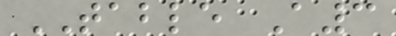TABLE A3
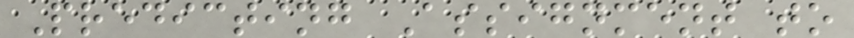Predicting Assignment to
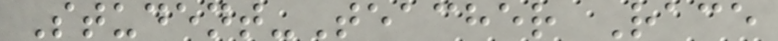Student-Teacher Race
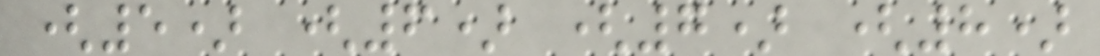(5) (6) (7) (8)
